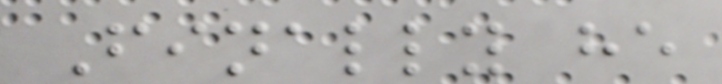Finally he
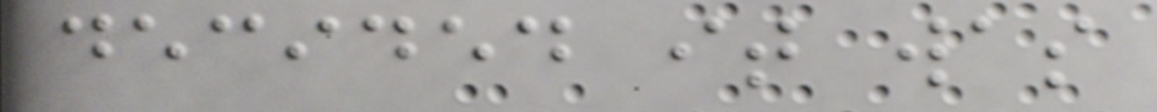decided it was
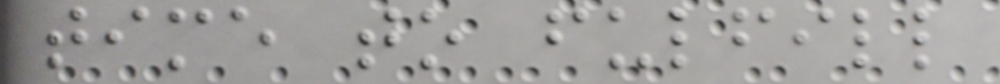time to fulfill
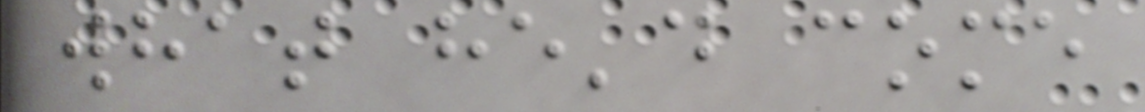what he'd come
